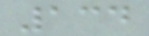134
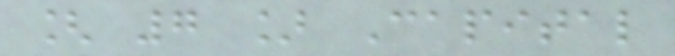[ 7 ] Capital
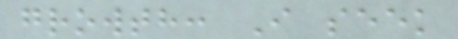growth: I seek
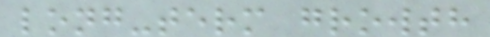long-term growth
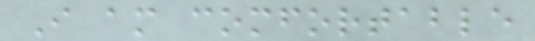I am comfortable
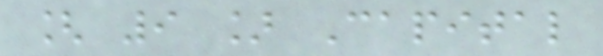[ 9 ] Capital
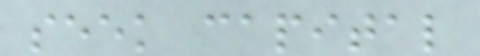seek capital
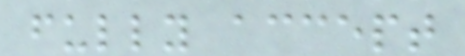fully accept
